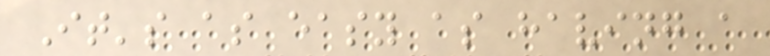It's as easy as having a
